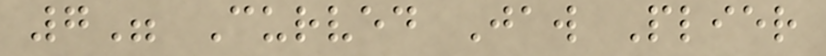7" Curved Jaw Plier
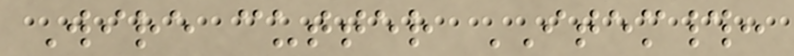Wire cutter ITEM#:
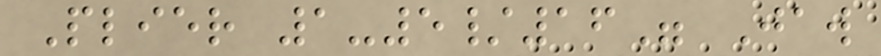Plier 1-5/16" Jaw
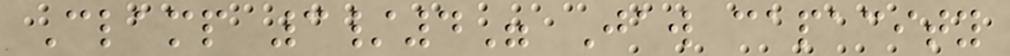Clamp 3/4" Jaw capacity
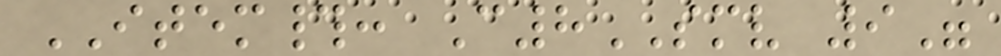ITEM#: C8SMV 9"
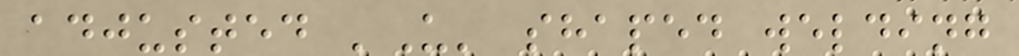adjusted 'U' shaped welding
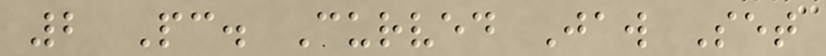2 Pc. Curved Jaw Set
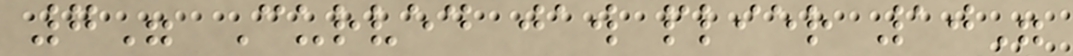7" Curved jaw plier 10"
